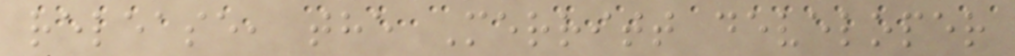release, the Merritt developer
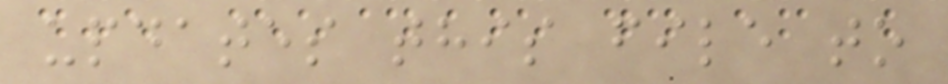updates this file to
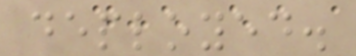deployed.
